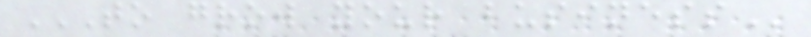TO GROW YOUR BUSINESS
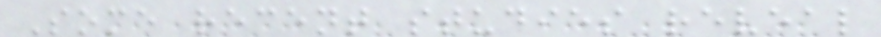Some recent studies reveal
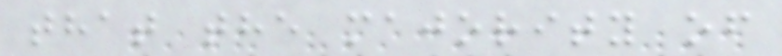that the majority of
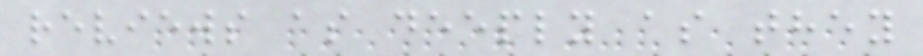reviews as deeply as they
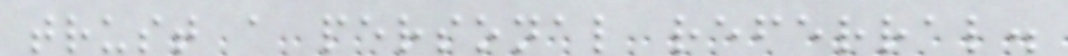trust a personal referral.
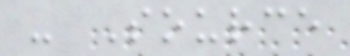- Source
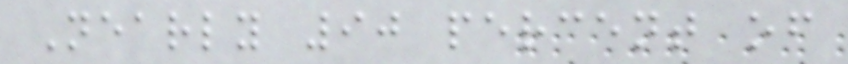Nearly 90 percent of
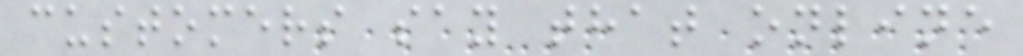customers say that online
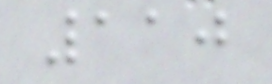110
